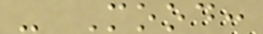- Mood:
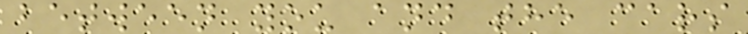between you and the cars
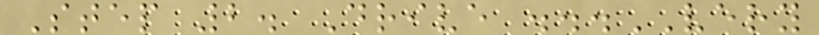Step 2. Drive ...VERY
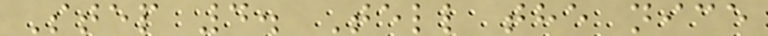Step 4. Tell the nice
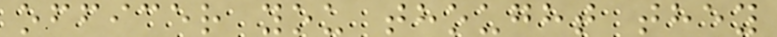officer you thought they
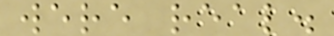were real.
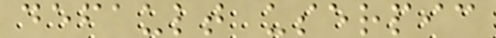default userpic
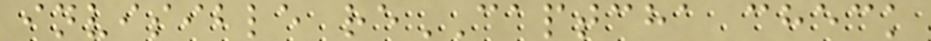invisible reCAPTCHA check
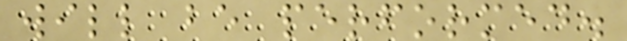will be performed.
